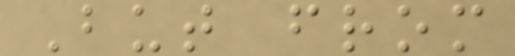But from
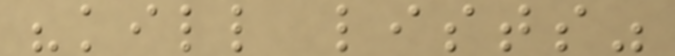"kill lists"
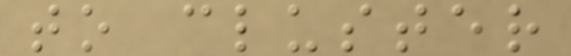to cluster
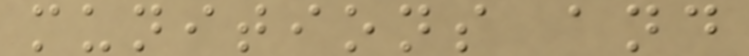munitions and
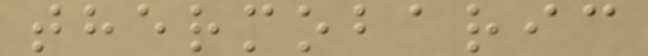thermobaric
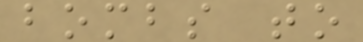bombs to
